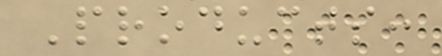Products:
